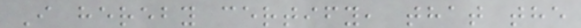I hereby certify, that the
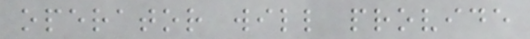operator will provide
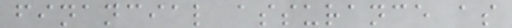financial assurance as
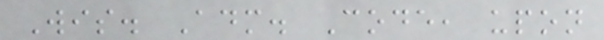Wis. Adm. Code, upon
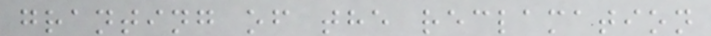granting of the reclamation
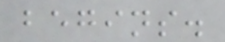begins.
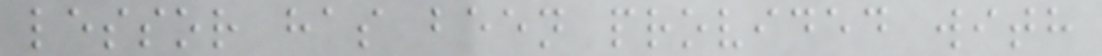lessor has been provided with
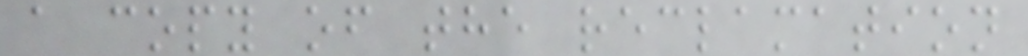a copy of the reclamation
